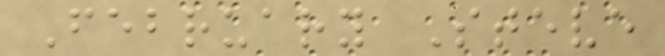February Steve
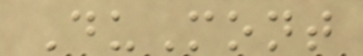DuMont
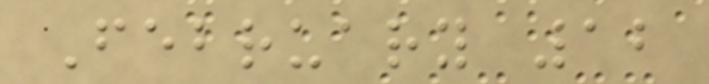February 12
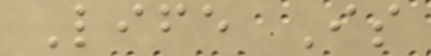Life Is
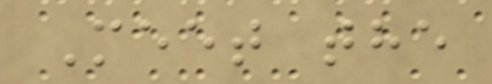Meet the
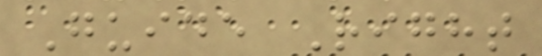Guide Right
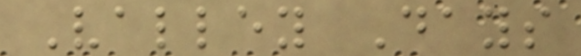Valley Days
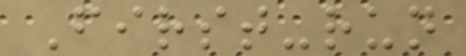First-run
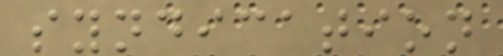syndication
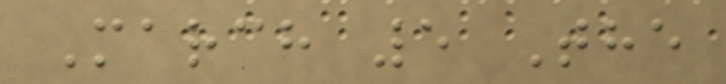March 5 The
